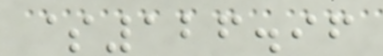$126.96
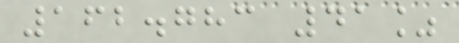162.783 41%
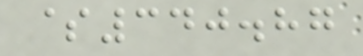$340.87
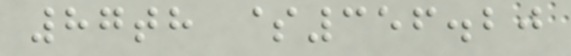87th $356.20
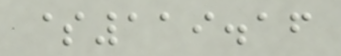$119.16
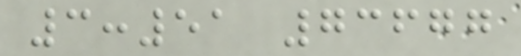3:51 73677
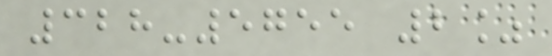328-5755 2%
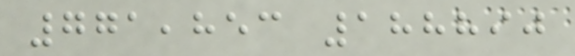771,853 188890
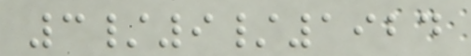3/9/1924
